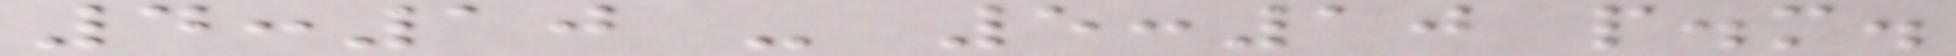4:10 - 5:10 p.m.
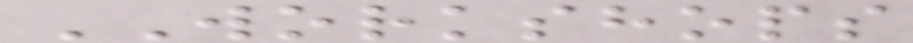WORKSHOPS
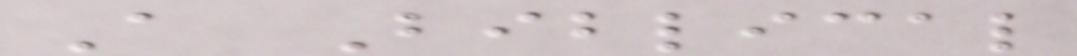A Biblical
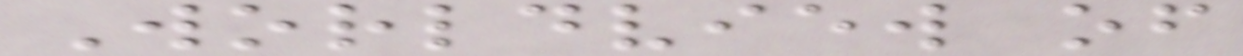Worldview of
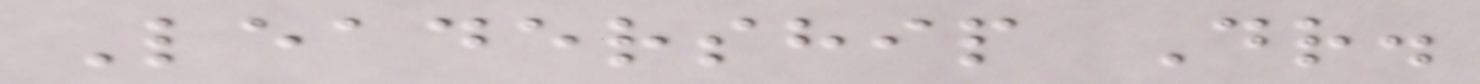Leadership Dr.
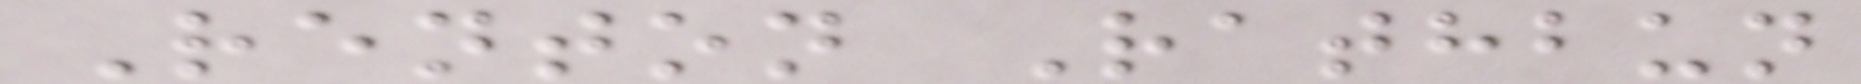Renton Rathbun
